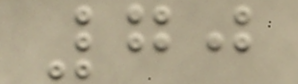70
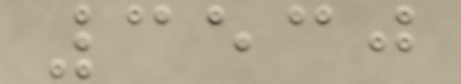3530
